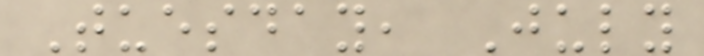Tuesday, July
